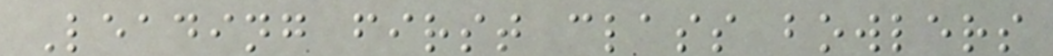Leading first class bowlers
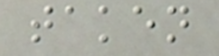taken
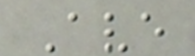Ave
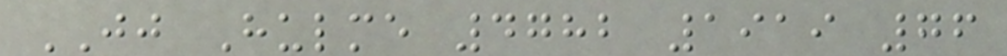JJ Hulme 4782 1919 76
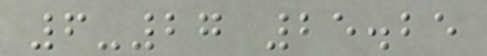6-27 25.25
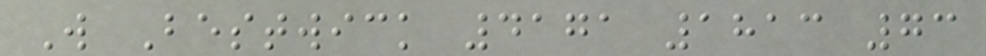W Bestwick 4171 1813 73
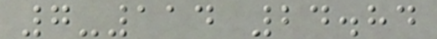7-114 24.84
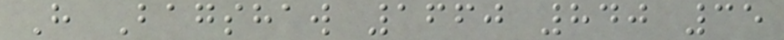H Bagshaw 1660 840 35
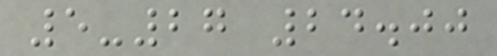5-27 24.00
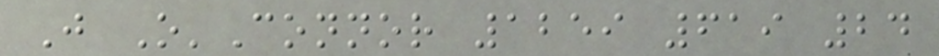J O'Connor 1259 619 24
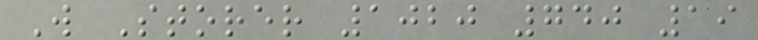W Storer 1020 740 19
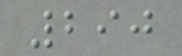290
